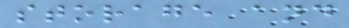storage and
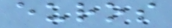euros
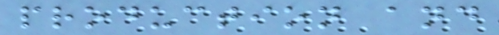production and
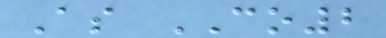As CO2
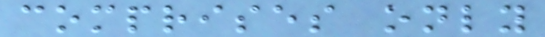comprises only
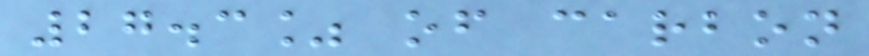27.3% of carbon
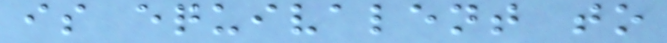is equivalent to
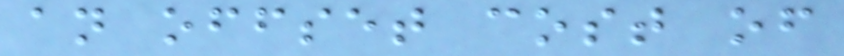an offset cost of
